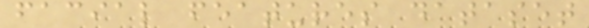facial features dataset
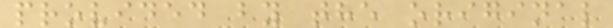provided by the original
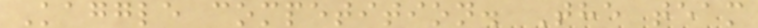Kaggle competition. The team
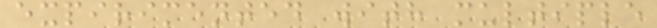expirimented with multiple
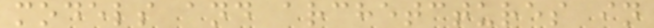models and archetctures in
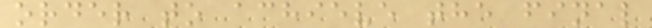order to achieve the final
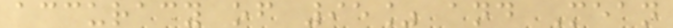accuracy of 95% and Mean
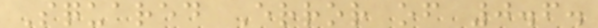Squared Error of 0.6.
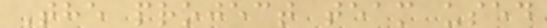The project team used
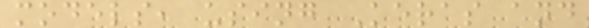models, using Keras and
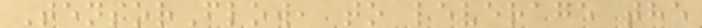TensorFlow, to leverage the
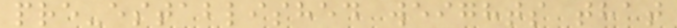pre-established weights that
